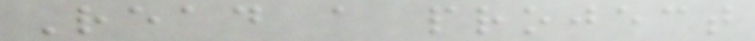Read a project
